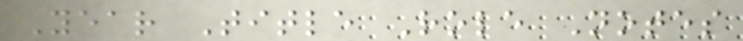Year Title Role Notes
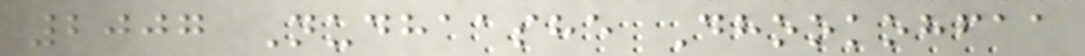2007 Nudhaashe Dhookohfaa
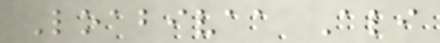Loabivaa Ali
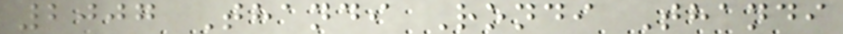2007 Thandi Rondi Thandi
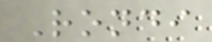Rondi
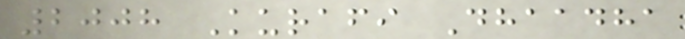2008 Kurafi Dhaadha
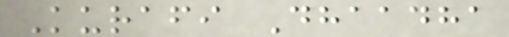Kurafi Dhaadha
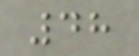48
